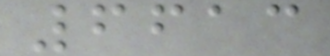6613
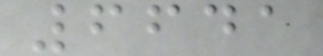6641
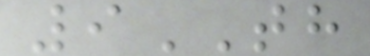9TH
